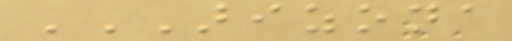ARIZONA
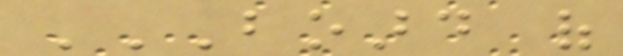BOARD OF
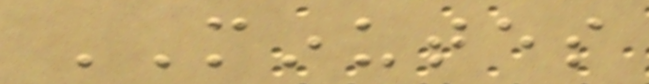MINUTES
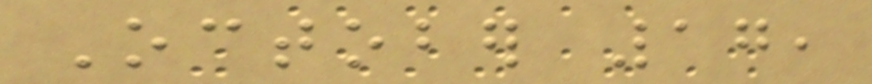October 17,
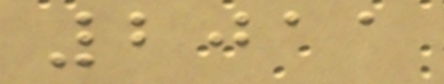2011
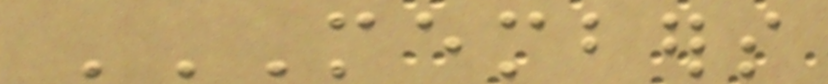MEMBERS
